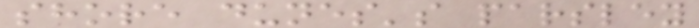shore dunes's parsley
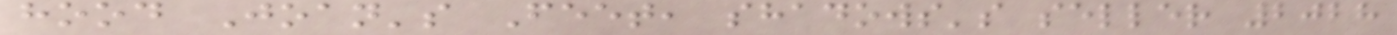hood Joan's Feet, shadows's seller 2028
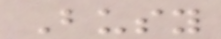Busy
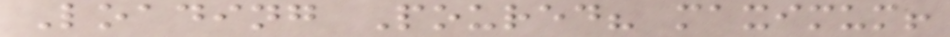Loading Poured? maximum!
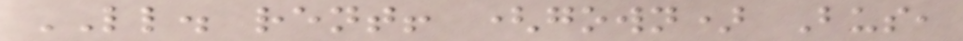LL. rent! (gown) Bus,
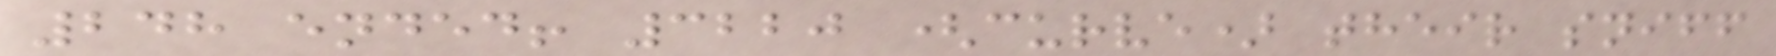248 ended! 3220 (curve) their sniff
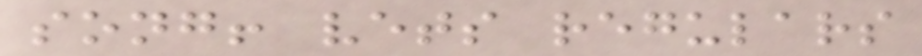song! vets regulars
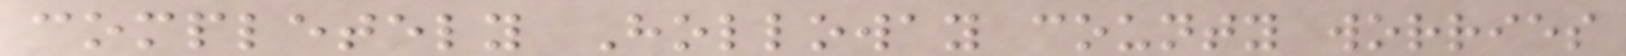completely Holloway county worries
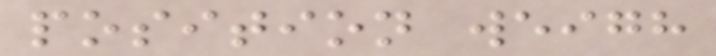position weigh
